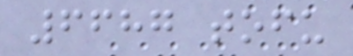6687 tofu
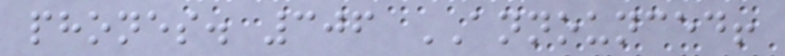phones. 306 ANNOUNCED!
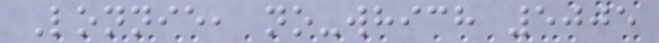Lonnie, no-which 5005
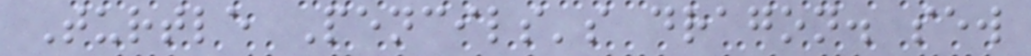Turtle Pencils's dragon. sew
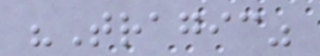"Tragic"
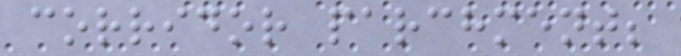corridor parchment;
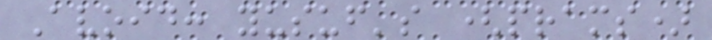Avoid: yusuf's (prams)
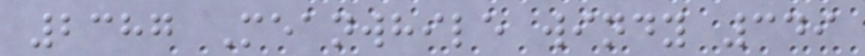2387 Meanwhile windy 349
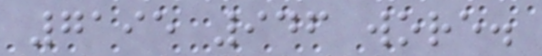7195 946 wore.
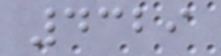4329
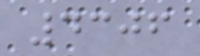4306
